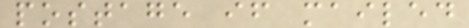postage if mailed
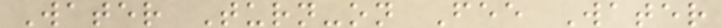Water Turn-on Fee Water
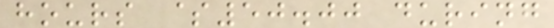hours $50.00 during
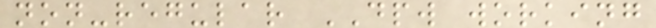non-regular DPW working
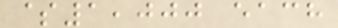$1,000 each
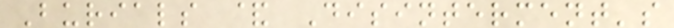Burials & Disinterment's
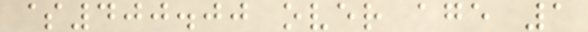$400.00 over age 1
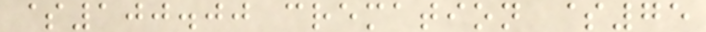$100.00 cremation $75
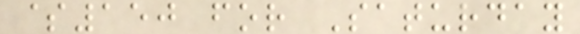$150 for Saturday
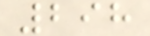298
